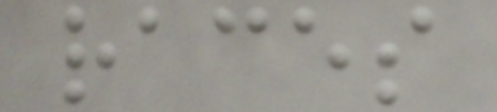races
